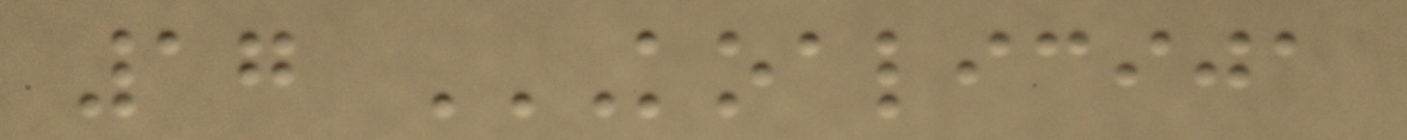17 KOALICIJA
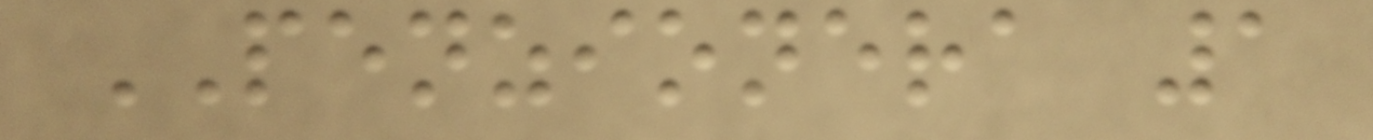PENZIONERA 1
